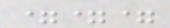===
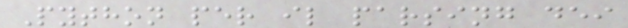Python per il parsing dei
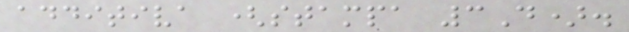additiva (stampa 3D).
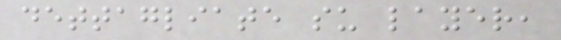dettagliate su layer,
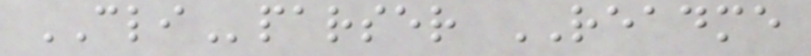CLIparser README
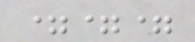===
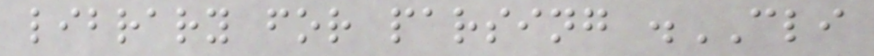library for parsing .CLI
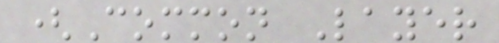(Common Layer
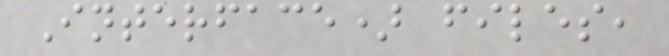Interface) files,
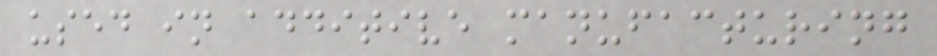used in additive manufacturing
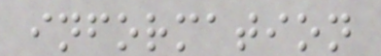information
